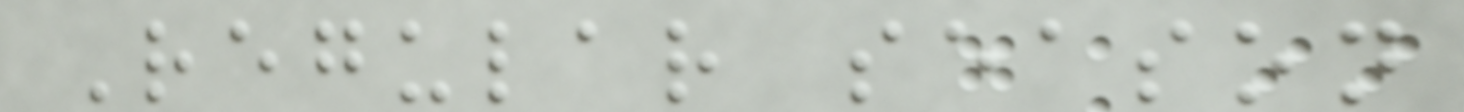Regular season
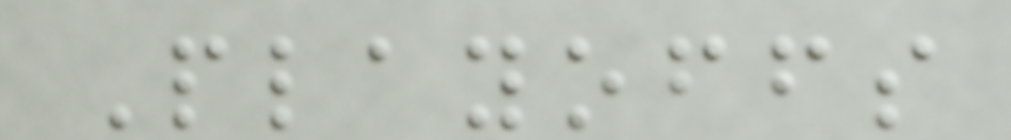Playoffs
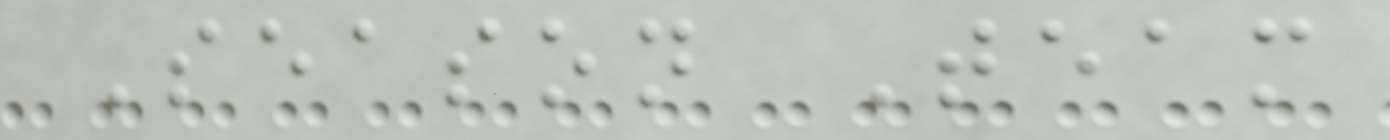Season Team
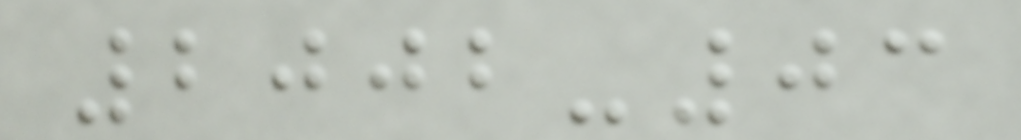2002-03
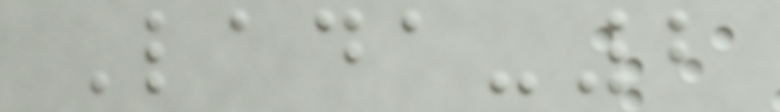Lada-2
